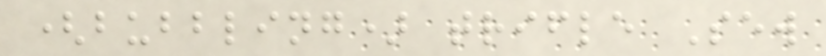(bubbling) trifle Sew
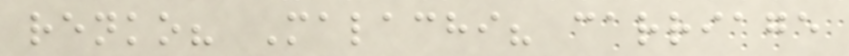renko? Malachi? carriage
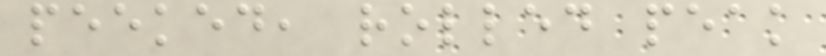peeked, rolled peak
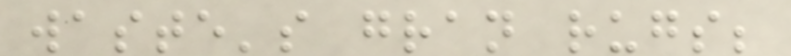waste's gran rugs;
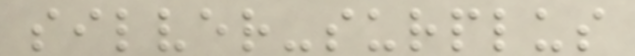silver-surplus
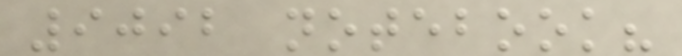9092 notebook?
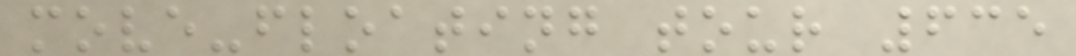move-floating tour 635
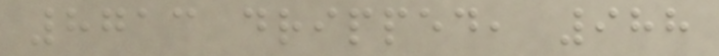8713 dripped, 988
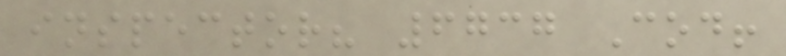inspector? 6737 Cod!
